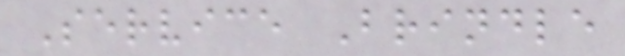Service Brindle
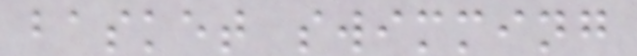basket swimming
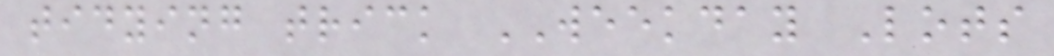tidying trick WEEKDAY Lots
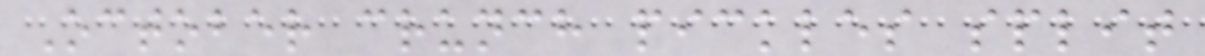October crunch pickles split
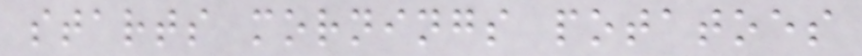starts mornings potatoes
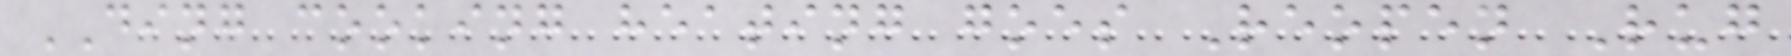DING cooking heating goes Reopen Rug
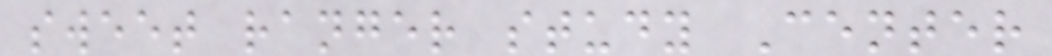sweet ranger study Center
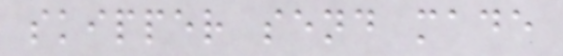skipper send made
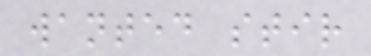wanted stir
